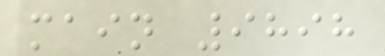main 9898
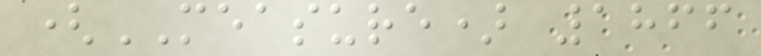(MEASURE) 1866
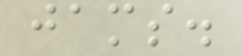jams.
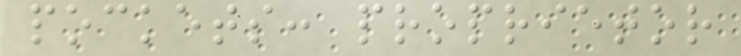pockets: proprietor
